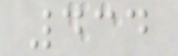434
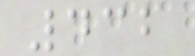432
